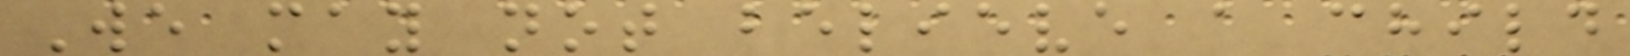We may not believe a child
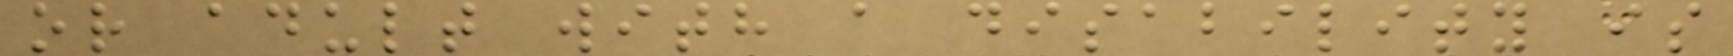or adult with a disability is
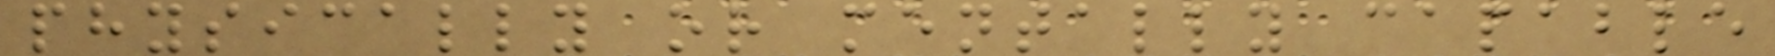physically or mentally capable
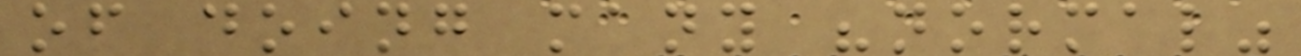of doing many "normal"
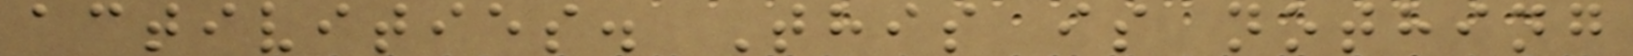activities. This is nothing
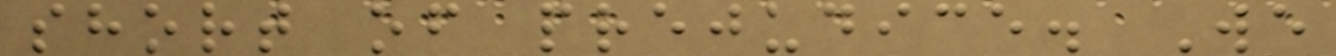short of prejudice. We
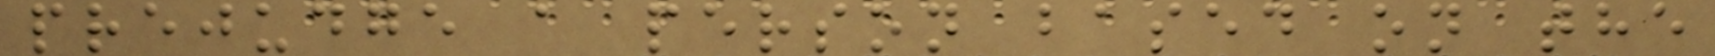prejudge a person based on the
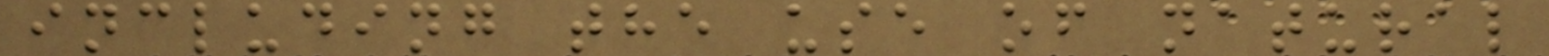including the use of natural
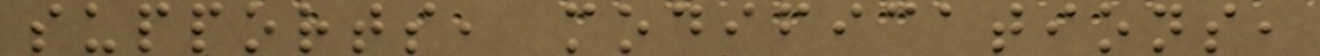supports, modifications,
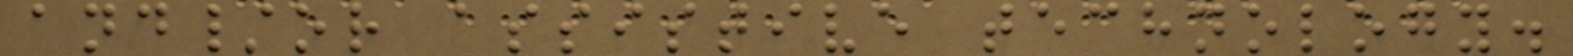and/or assistive technology.
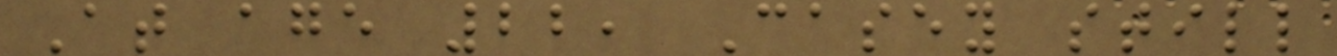At age 22, Casey still
